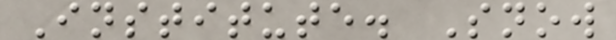Institute. Snow
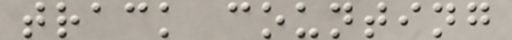track counting
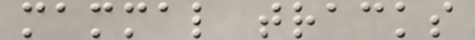mammal tracks
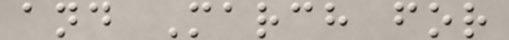and March for
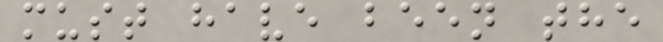must have been the
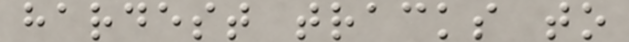hardest tracks to
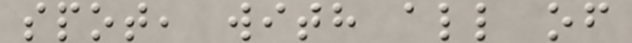spot, with all of
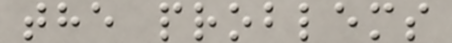the problems
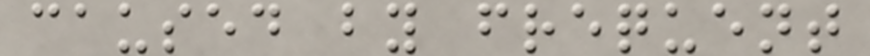caused by frequent
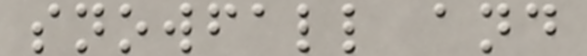snowfall and
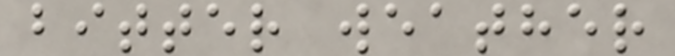bitter weather
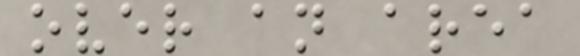over an area
